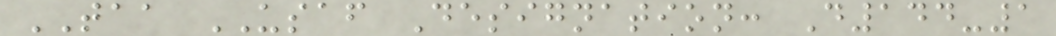TAA USAF Designation: D144-1
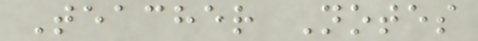Teacher Notes
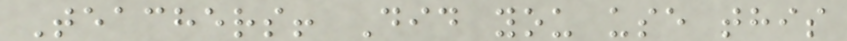Teachers! Did you use this
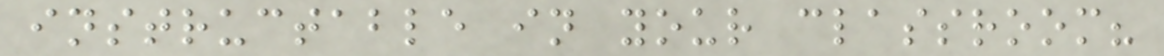instructable in your classroom?
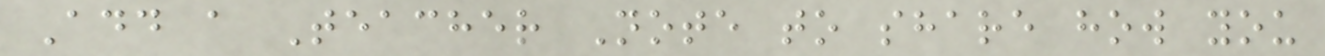Add a Teacher Note to share how you
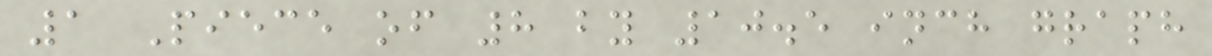1 Piece of 8 by 10.5 inch graph
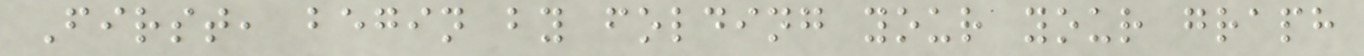First, begin by folding your your graph
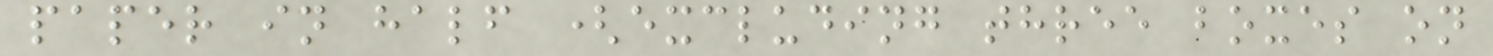paper in half (excluding three boxes on
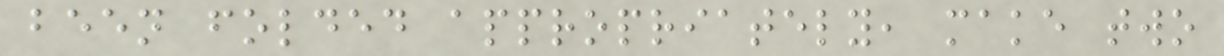been folded appropriately, make two
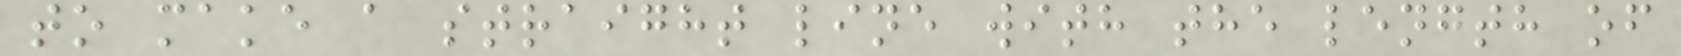to make a straight line with the length of
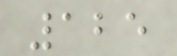125
